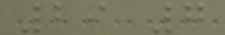29 7
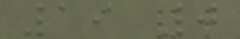19 0
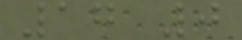17 0
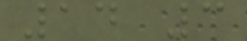14 3
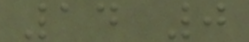14 0
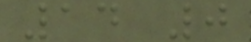14 0
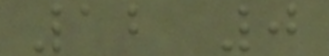12 0
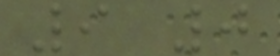9 0
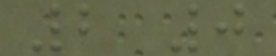2 0
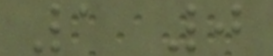1 0
